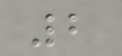2
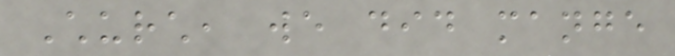Church, we did mange
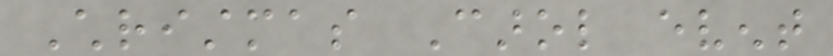Christmas Carol event
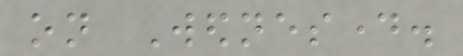on Wednesday.
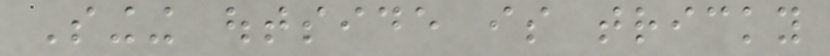Singing outside is tricky
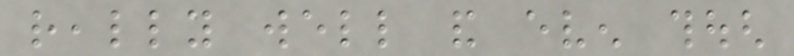really well and even though
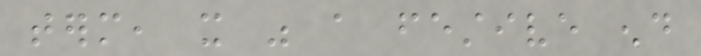term, it was a festive end
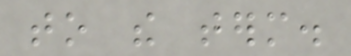to the term.
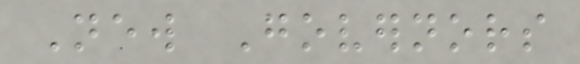New Governors
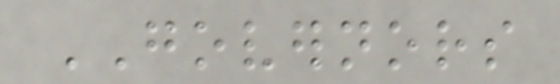GOVERNORS
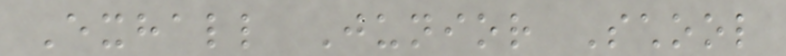Exhall Junior School
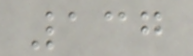137
